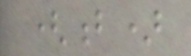(b)
